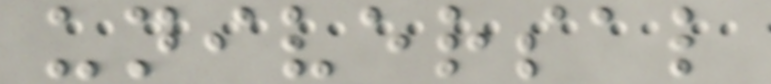universal
